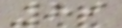89
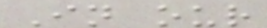In our
